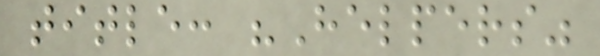title: "Helpers"
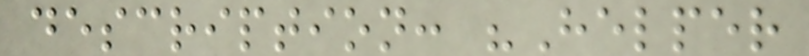description: "Helper
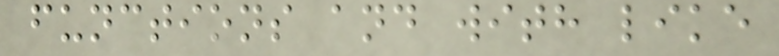functions and with like
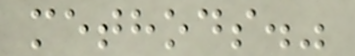methods."
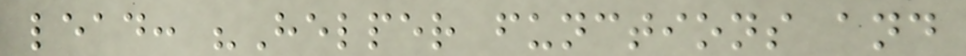lead: "Helper functions and
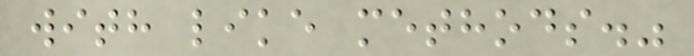with like methods."
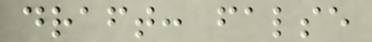draft: false
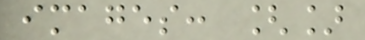images: []
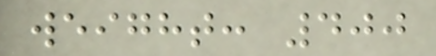weight: 400
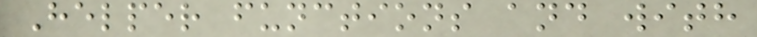Helper functions and with
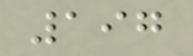197
